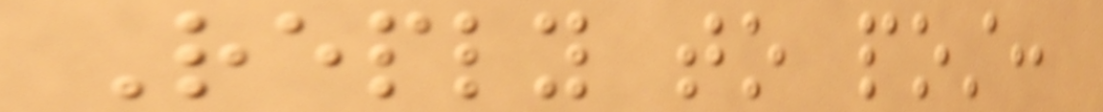Reply to post:
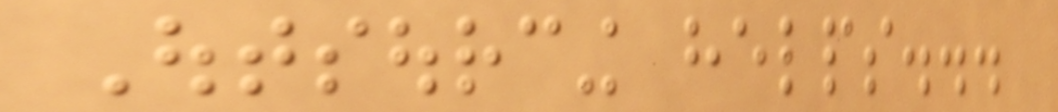Outsourcing helps...
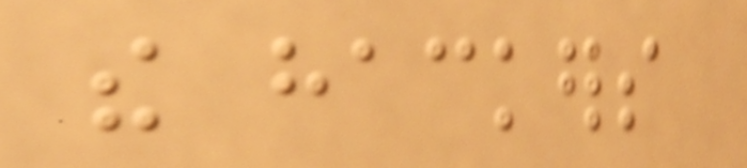the hackers
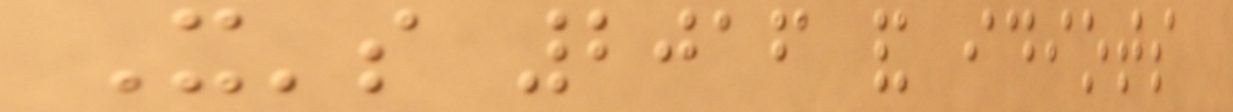It's 2016 and idiots
